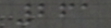261
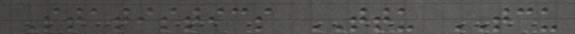Statistics TTU TCU
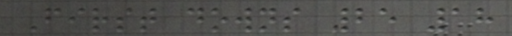First downs 25 18
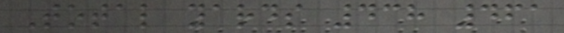Total yards 438 461
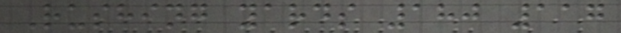Rushing yards 180 117
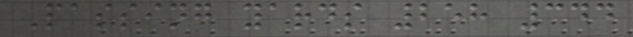Passing yards 258 344
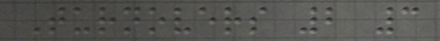Turnovers 2 3
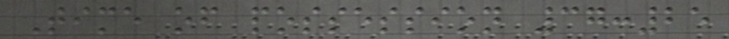Time of possession 37:25
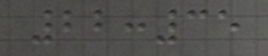22:35
